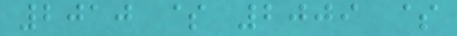2010 $ 2009 $
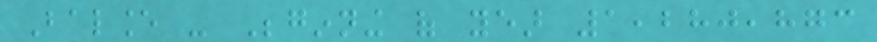Balance - Beginning of year 1,280,873
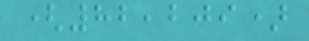(82,209)
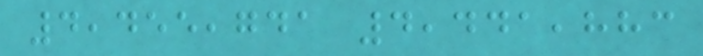4,455,741 4,441,883
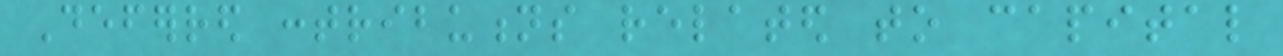Deferred contributions related to capital
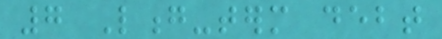7 Long-term debt
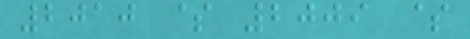2010 $ 2009 $
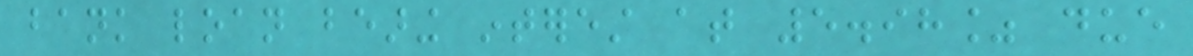bank loan bearing interest at 5.98% due
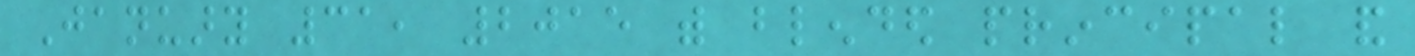January 31, 2015 with blended principal and
